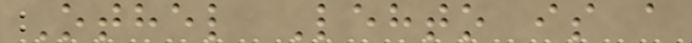Othel Lehto is a
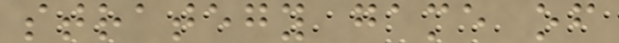strategy game of
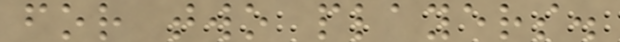for two players.
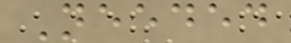Needed
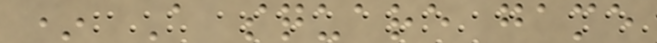* A square game
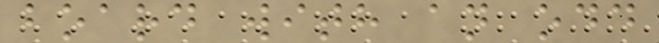board with an odd
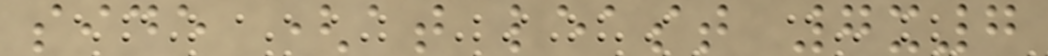side (at least 7x7
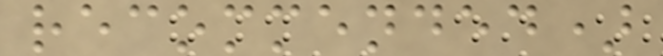recommended)
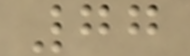77
